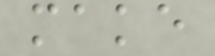make
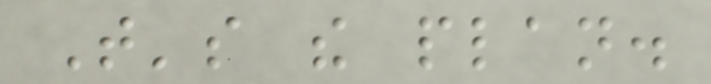That's the plan.
